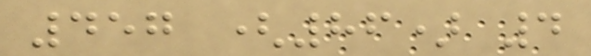457 (86) 4
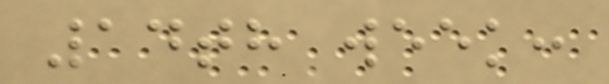14th week:
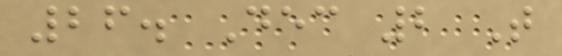26. Dec 2 T
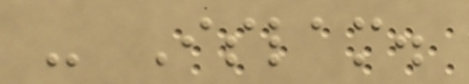- Islam.
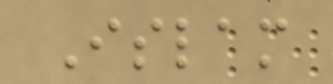Islam
